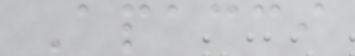Apacci
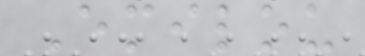Emilou
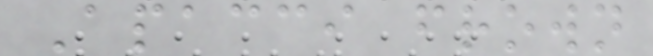Apacci frown
